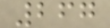267
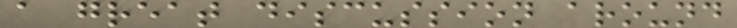a great discussion around
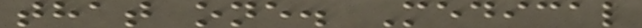that one. Medical
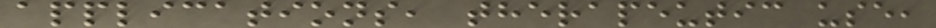applications, therapeutic use,
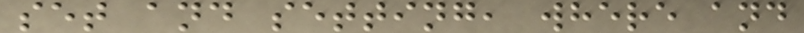set and setting, where and
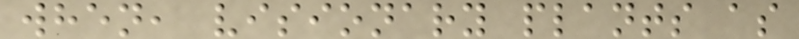when, visionary plants as
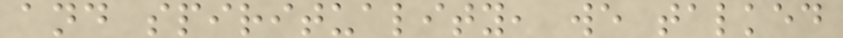and spirituality, we talked
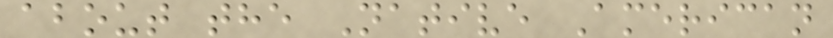about the Native American
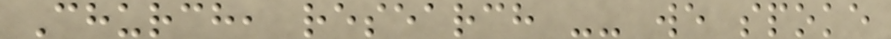Church, research -- we spoke
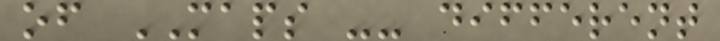of MAPS -- different
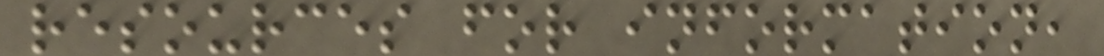resources for information,
